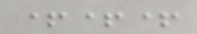+++
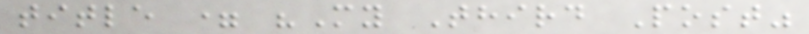title = "My Third Post"
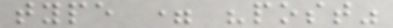type = "post"
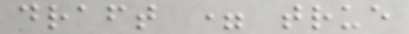draft = true
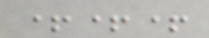+++
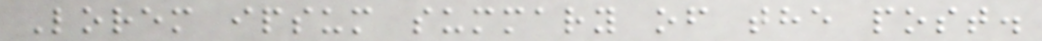Lorem ipsum summary of the post.
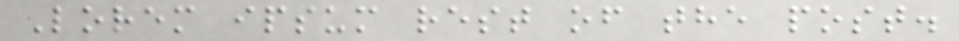Lorem ipsum rest of the post.
